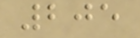205
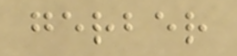gerber
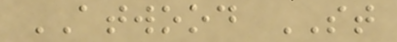ATWOOD ST
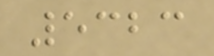5323
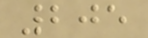205
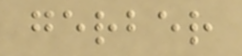gerber
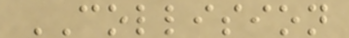COLLISION
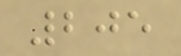205
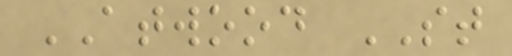ATWOOD ST
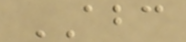ABC
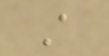A
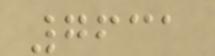7631
